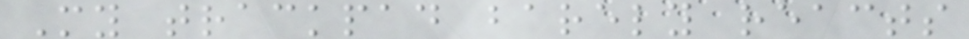My trackpad barely reacts
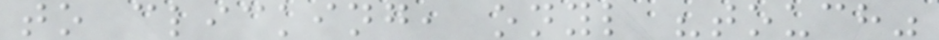to clicking, onyl "touch"
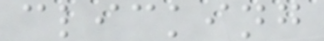clicking
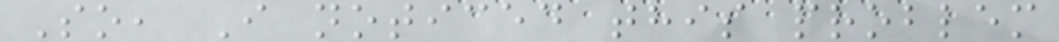So, I noticed this problem
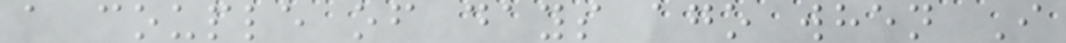a couple of days ago when I
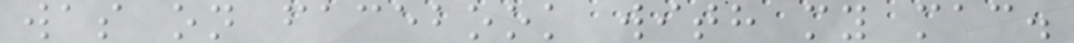was on facebook with my mac.
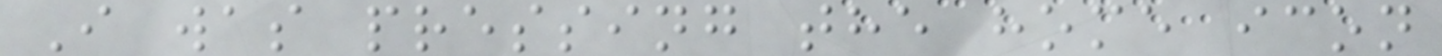I was pressing the home icon
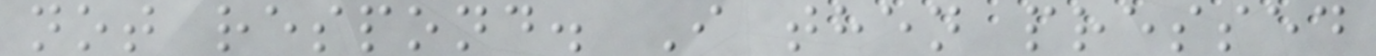not respond. I then pressed
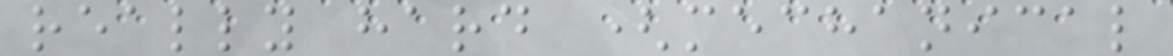really hard (mechanical
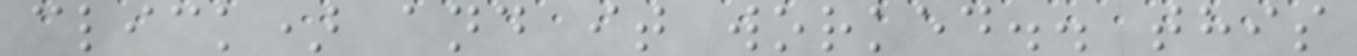click) and it worked.. this
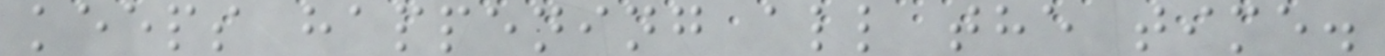keeps happening all the time.
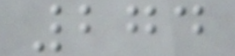274
